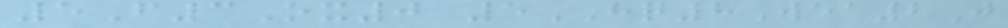5F3Ox0 5HQ8Wea2J
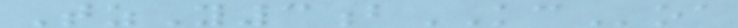TzY3bKCoa
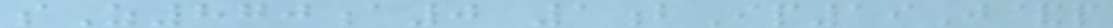sZ870a0 1bIp19J&p
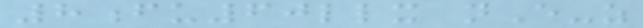8fu60llx nE-z
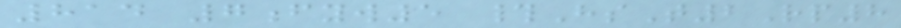814 7fyw5 #HsT2Rp8
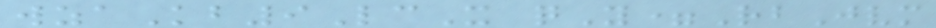wzaKb9LcX qY=RbJvm
